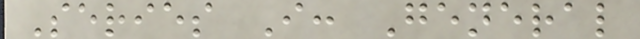Series I: General
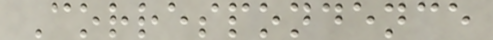Correspondence
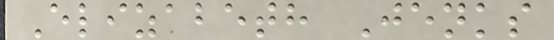Elizabeth Jenks
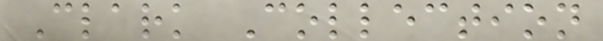Clark Collection
